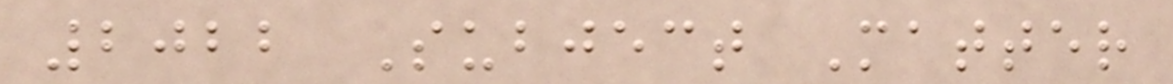2022 Subject Matter
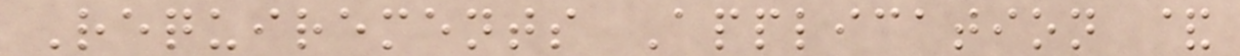Requirements Application &
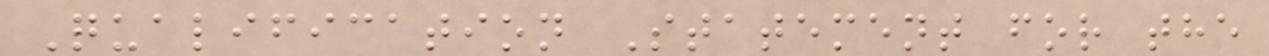Qualification Statement for the
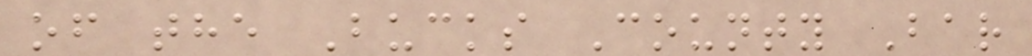of the Bucks County Bar
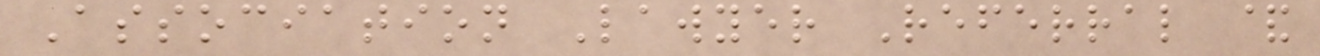Association Lawyer Referral &
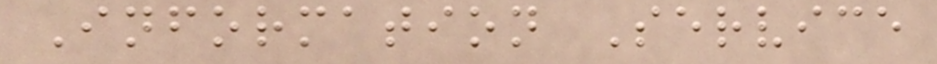Information Service
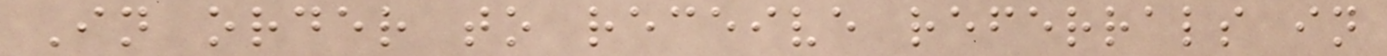In order to receive referrals in
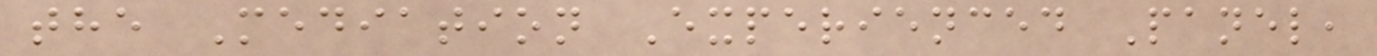the Mediation Experienced Panel,
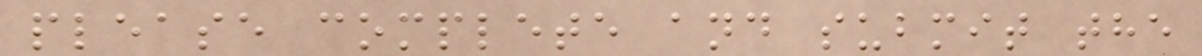please complete and submit the
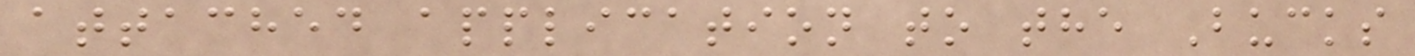attached application to the Bucks
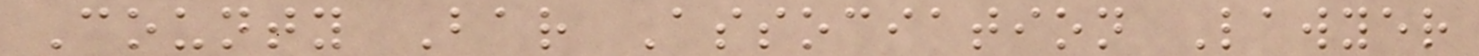County Bar Association Lawyer
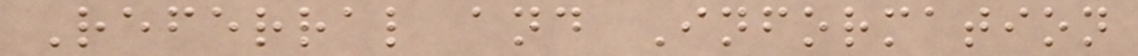Referral and Information
